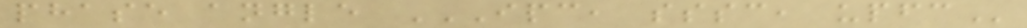phase angle IPC, SSSC, UPFC
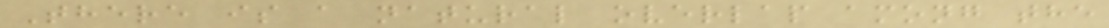There is a natural overlap among the
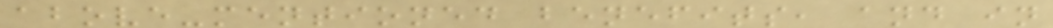above-mentioned benefits, and in
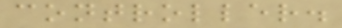controller.
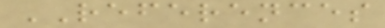REFERENCES
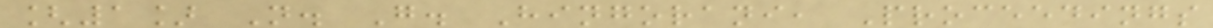[1] N. G. Hingorani, Proceedings
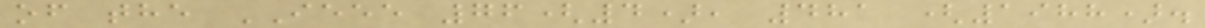of the IEEE 76(4), 481 (1988).
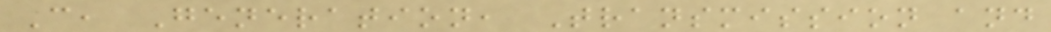C, Generation, Transmission and
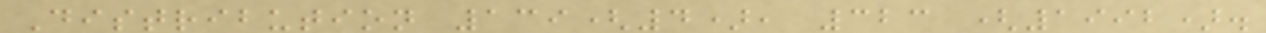Distribution 139(4), 323 (1992).
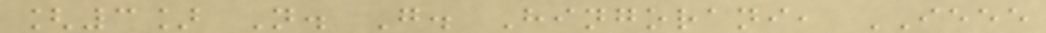[3] N. G. Hingorani, IEEE
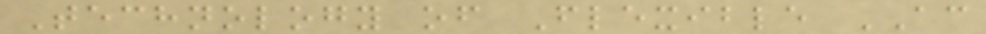Technology of Flexible AC
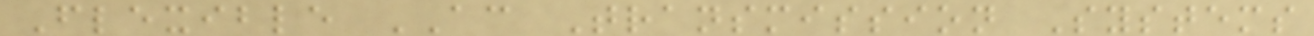Flexible AC Transmission Systems
